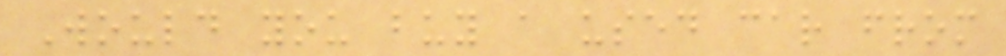Would you buy a used car from
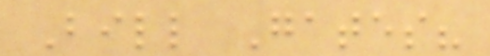Bill Gates?
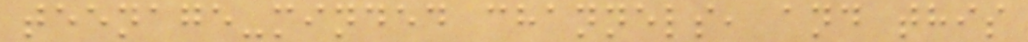teenage-minded channels, and this
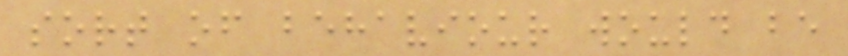sort of behaviour would be
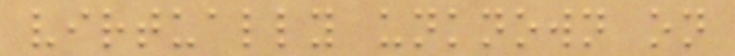virtually unknown on
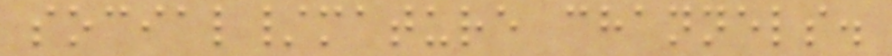social/mature channels.
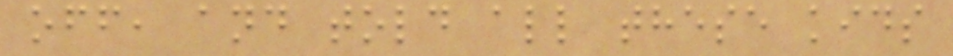off, and told all these kids
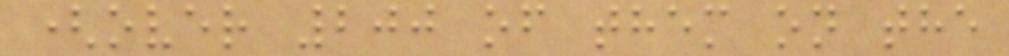(over 200 of them on the
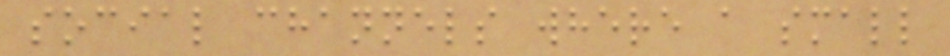social channels where a small
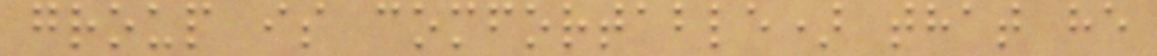group is comfortable) that he
